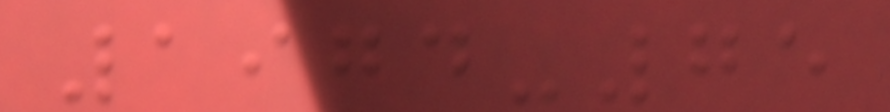1974-75
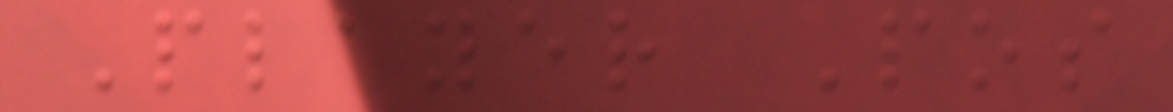Player Pos
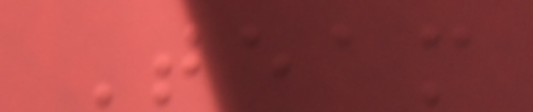Team
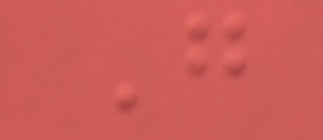G
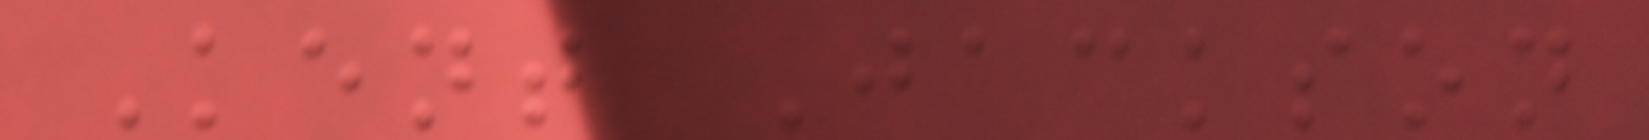Kent Jackson
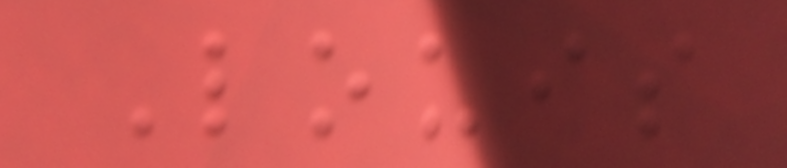Louis
